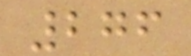276
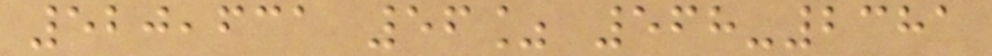520,631 56% 568-2381
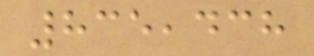835,438
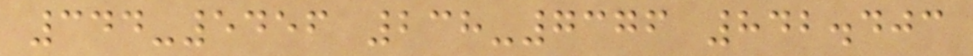344-5456 238-7376 842.403
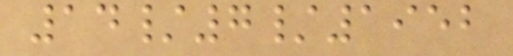14/7/1952
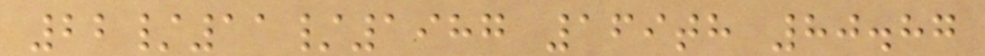22/11/1987 169th 80.87
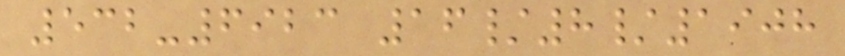532-6923 16/8/1908
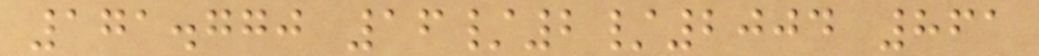171.770 16/2/2004 861
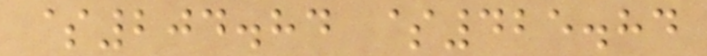$204.84 $425.84
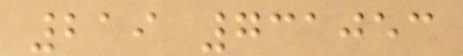219 731053
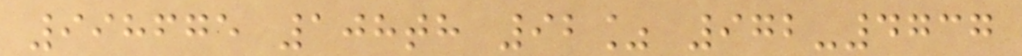998675 108th 92% 972-4737
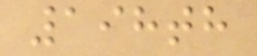198th
